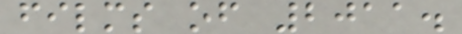films of 2011.
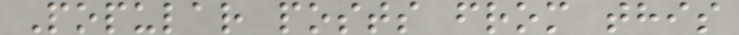Popular posts from this
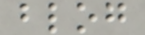blog
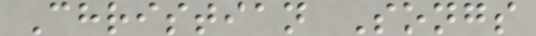Christian Songs
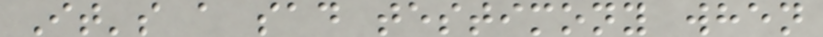It's a sad testimony when
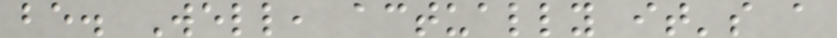be. Well, actually it's a
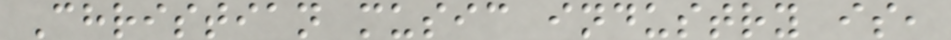Christian music industry is,
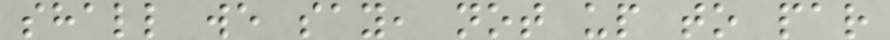shall we say, not up to par
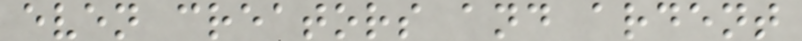even creators and ardent
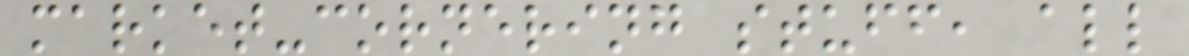market-cornering stuff, all
